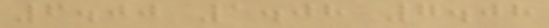6.00 1.08 7.08
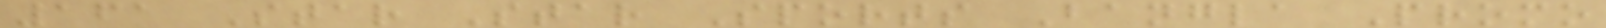161 Star Star Sports Bangla Promo
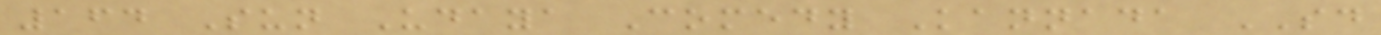164 Sun Udaya Comedy Kannada SD
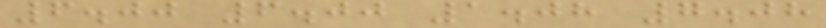6.00 6.00 1.08 7.08
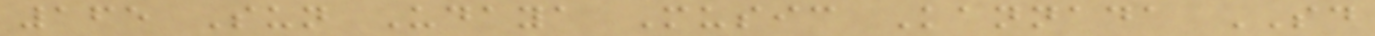165 Sun Udaya Music Kannada SD
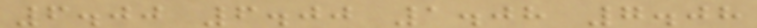6.00 6.00 1.08 7.08
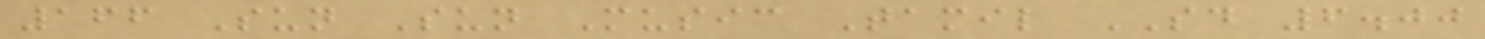166 Sun Sun Music Tamil SD 6.00
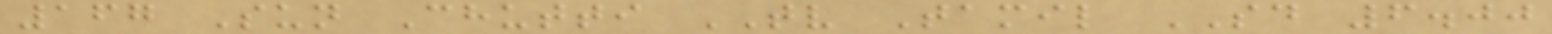167 Sun Chutti TV Tamil SD 6.00
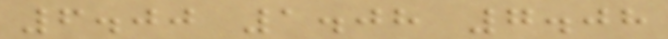6.00 1.08 7.08
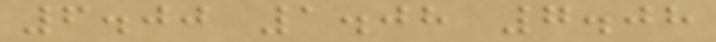6.00 1.08 7.08
